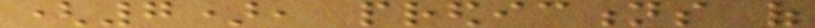(7), predictions of
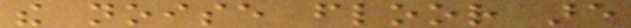the noise floor are
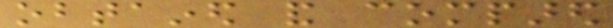obtained and compared
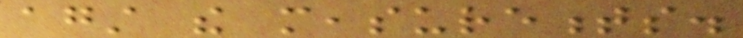against the measurements.
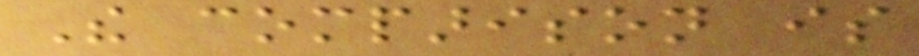The comparison is
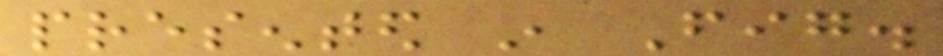presented in Fig.
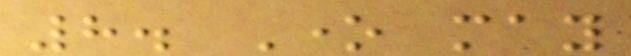8. One may
